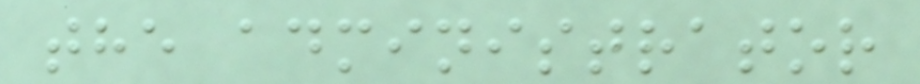the administrator
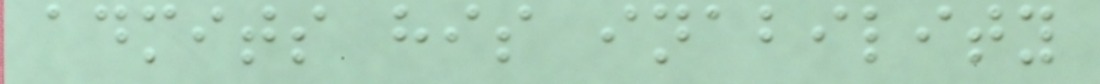admits his inability
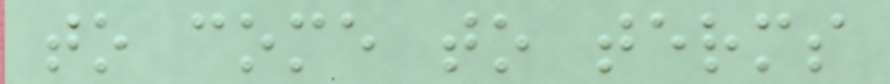to come to terms
